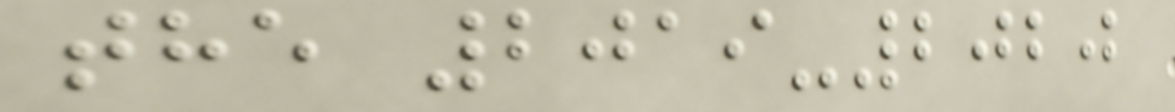the 2019-2020
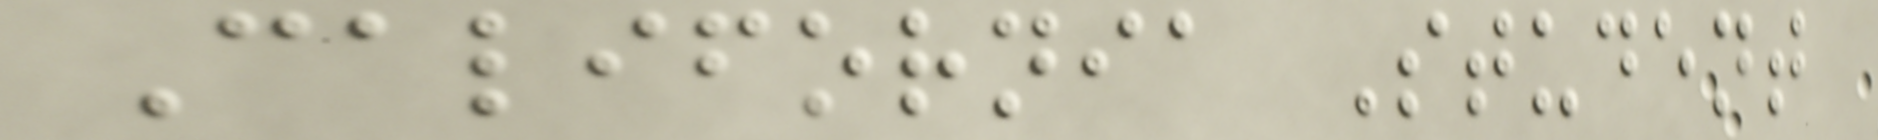California Student
